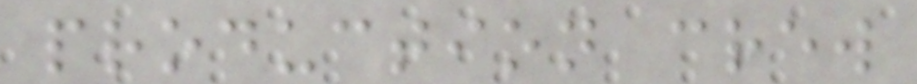production crew
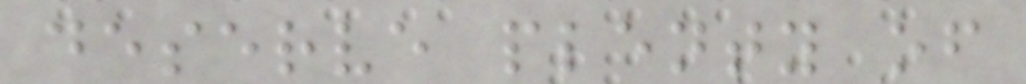deserve plenty of
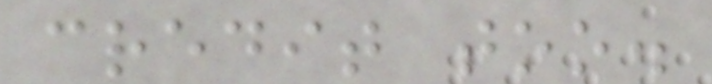credit too.
